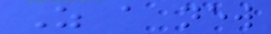As a new
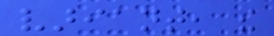variant, the
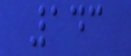143
